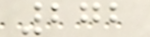272
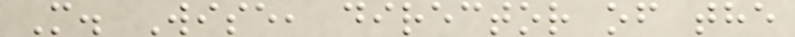M. Wise, director of the
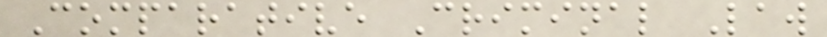Comparative Criminal Law
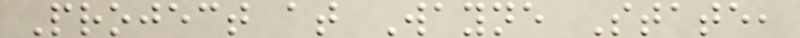Project at Wayne State,
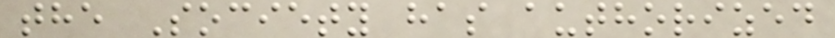the Society has authorized
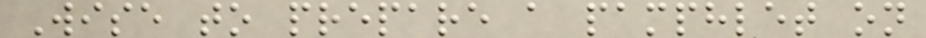Wise to prepare a pamphlet on
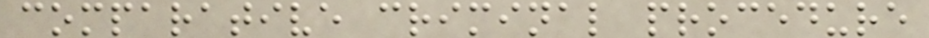comparative criminal procedure
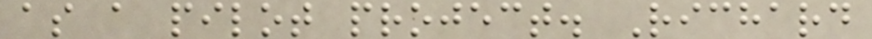as a pilot project. Richard
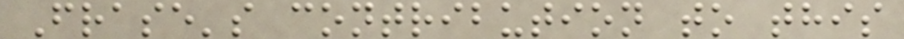Frase's contribution to this
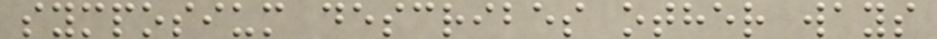symposium describes other ways
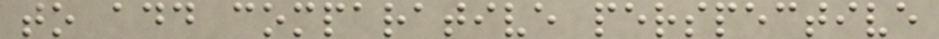to add comparative perspective
